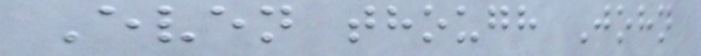Even though John
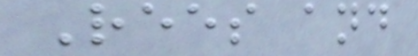Rees and
